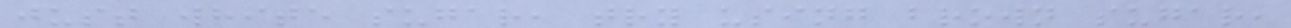just white sugar, try using brown sugar,
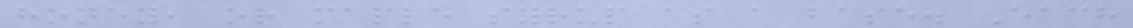honey, or maple syrup as a base. Each
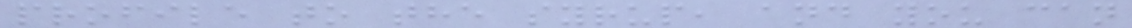profile to the syrup, and you can
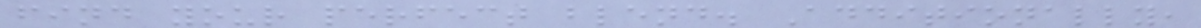find your perfect blend. Additionally,
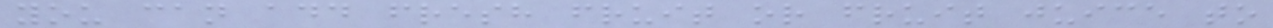you can add fresh fruit or fruit juice to
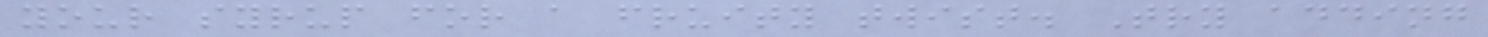your syrup for a fruity twist. Try adding
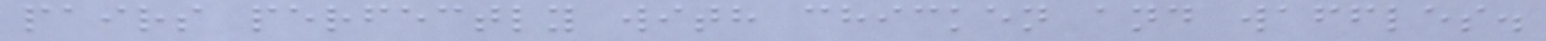pairs perfectly with chicken and waffles.
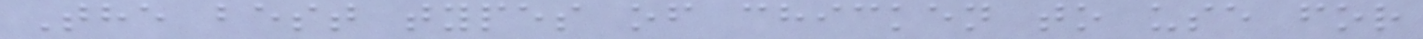The best types of chicken to use for
